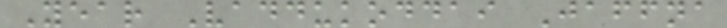Year Vaddukoddai Jaffna
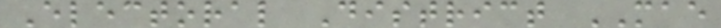Electoral District MAE
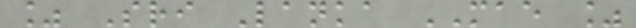% Sri Lanka MAE %
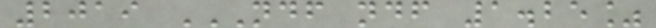2019 NDF NDF 1.25%
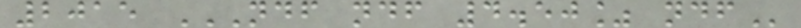2015 NDF NDF 4.50% NDF
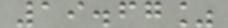19.67%
